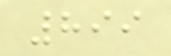899
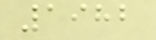1982
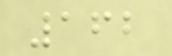162
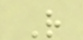R
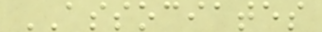ASSOCIATES
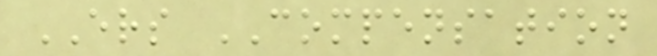ERS COMPENSATION
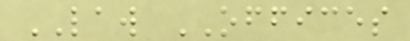LAW OFFICES
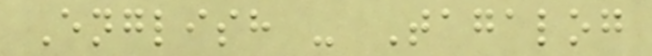English - Tagalog
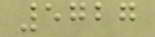5727
